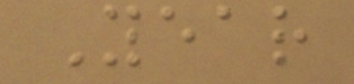Year
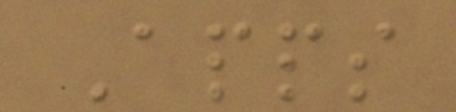Apps
